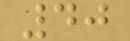40
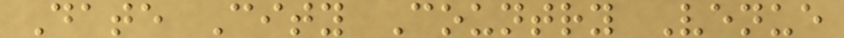Date City Country Venue
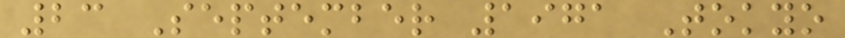23 September 1971 Tokyo
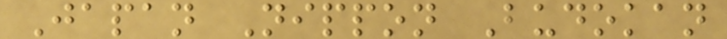Japan Nippon Budokan
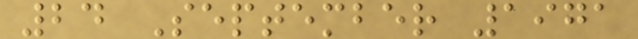24 September 1971
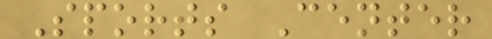Sports Center
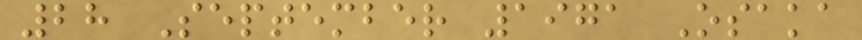28 September 1971 Osaka
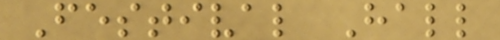Festival Hall
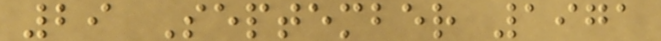29 September 1971
